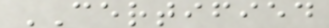CERTIFIED
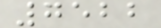7522
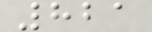821
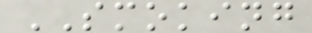SMOKING
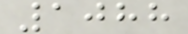1088
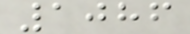1086
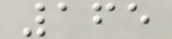165
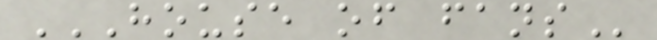HOUSE OF FANS
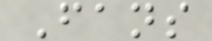Fans
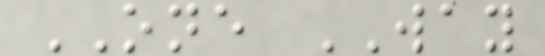ONE WAY
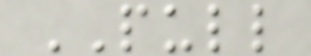PULL
